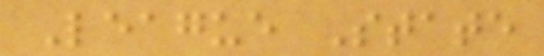League State
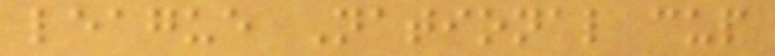league National cup
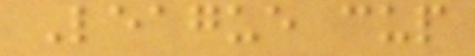League cup
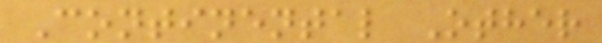Continental Other
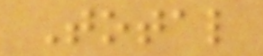Total
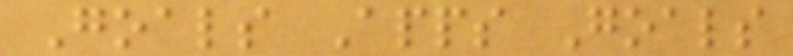Goals Apps Goals
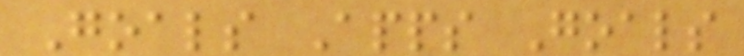Goals Apps Goals
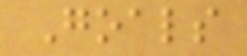Goals
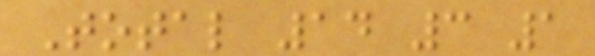Total 14 3 1
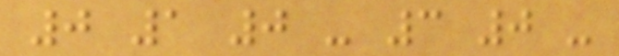0 1 0 - 3 0 -
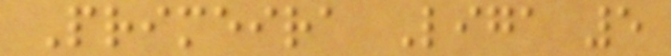Primeira Liga 5
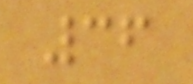36
